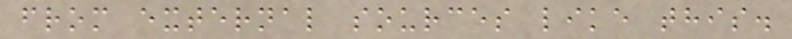from external sources like this.
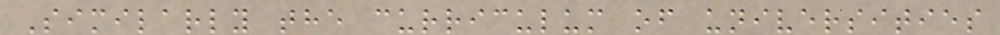Similarly the curriculum of universities
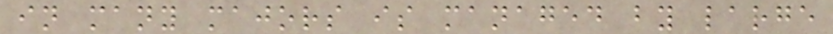in many majors is managed by large
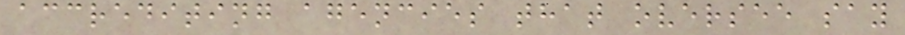accrediting agencies that oversee say
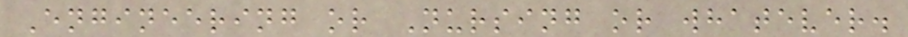Engineering or Nursing or whatever.
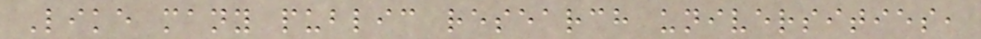Like many public research universities,
